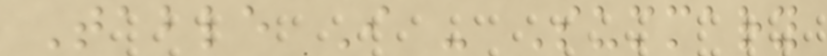Table I - Summary
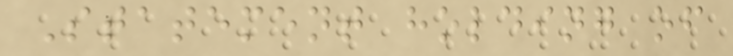Statement holding of
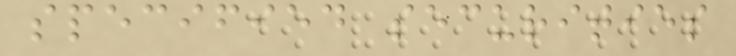specified securities
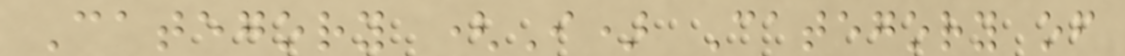Category (I) Category of
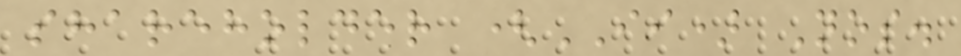shareholder (II) Nos.
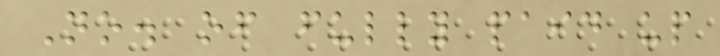No. of fully paid up
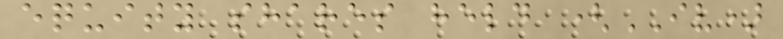equity shares held (IV)
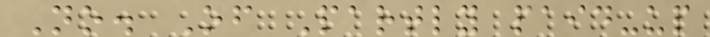No. Of Partly paid-up
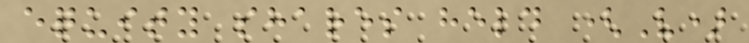equity shares held (V)
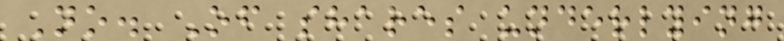No. Of shares underlying
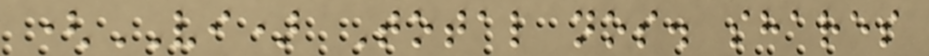(VI) Total nos. shares
